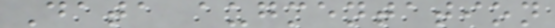Data augmentation
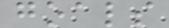goals
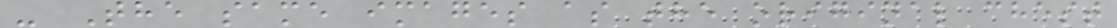- The same images as the original chest
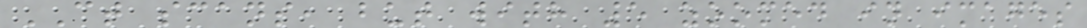CT scans, but with 5 zoomed in images
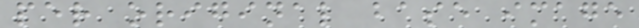per original base image
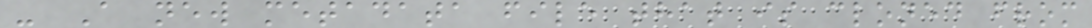- A new metadata file that is cloned from
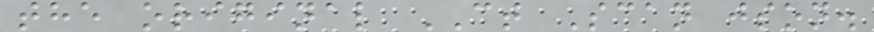the original CT Scan json.
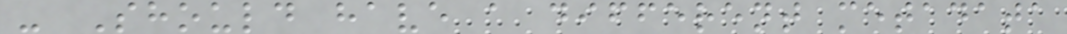- Should have a different metadata
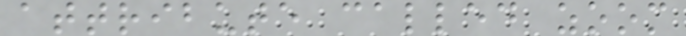attribute called zoom
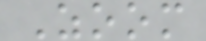Zoom
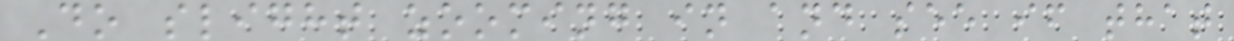Do slight zooming in and see if that
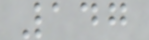147
